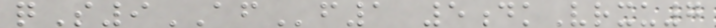qS9AFf1 5dkVrxu7
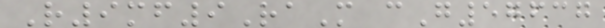R9mf9RaM cG57637
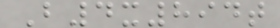B4x894t
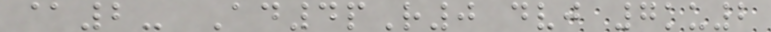@2- Ad4pR0 dvj 7ku2
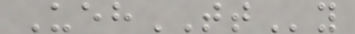UehTTy
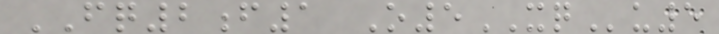FQ2f1 O5XQu5
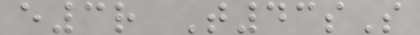e3r T43sS
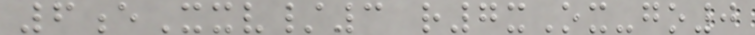6eXxv/3 r7xOx-go0
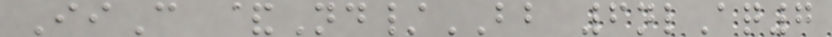IiC &Nd/BB 6nlAq7
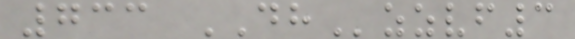733 DHzzvf3
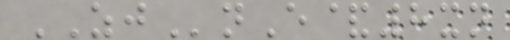ZJnE&8xn
